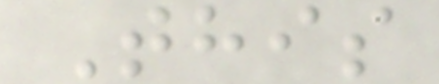This
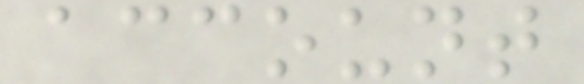account
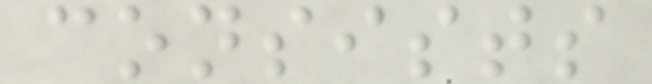consists
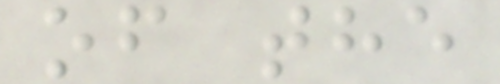of the
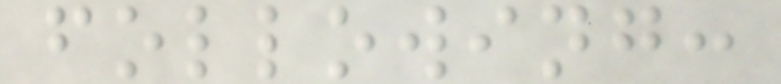following:
